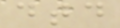dtd
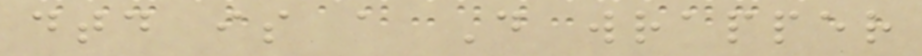dtd is a D wrapper
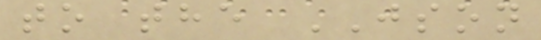to the JSON
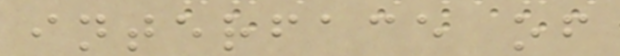interface of
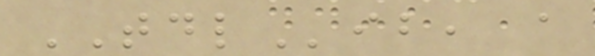TDLib, a
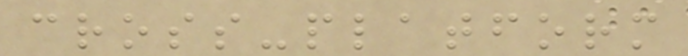cross-platform
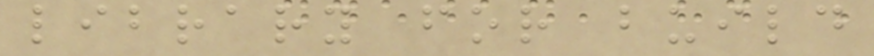library for build
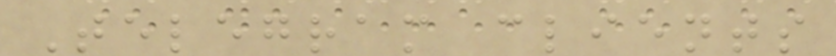Telegram clients
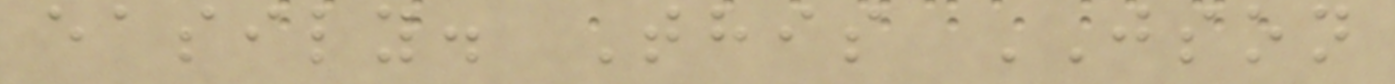easily. This JSON
